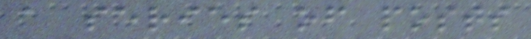a series of posts
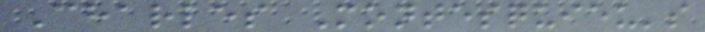Charles Montesquieu's
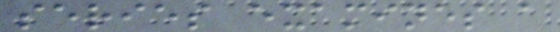series examines a
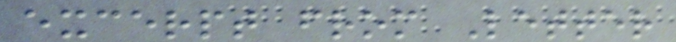excerpt from Letter
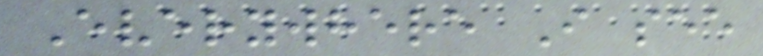Everywhere I see
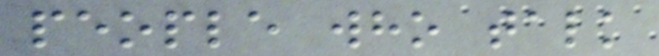people who talk
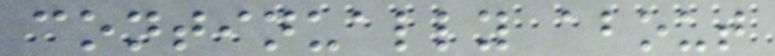continually about
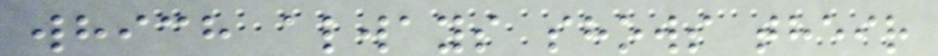which always shows their
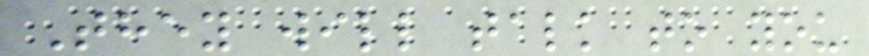They will talk to you
